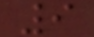9
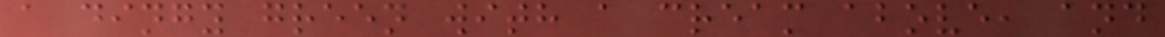a dingy green with a cream above, and
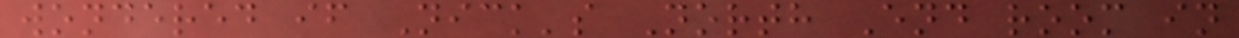wondered if Nick's North End room in
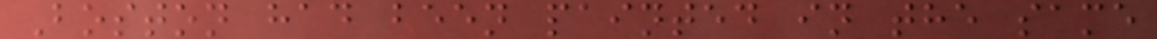Boston had been painted in the same
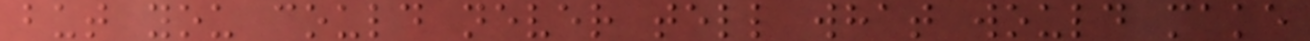but you could never tell what would make
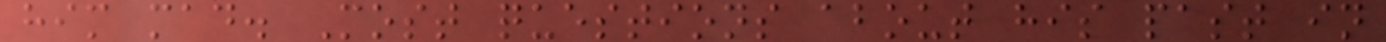him mad. Most questions about his past in
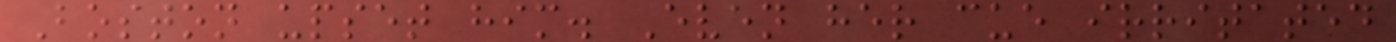Boston upset him. Even her cue irritated
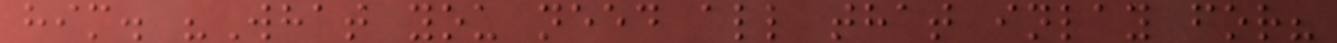him. "What you need all that inlay for?
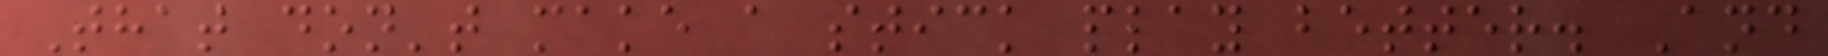That don't make a stick play better. And
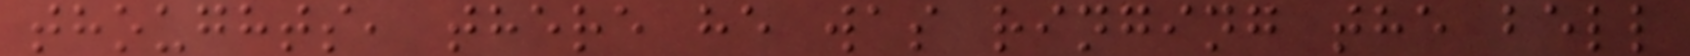thoughts, there he was ringing the bell
